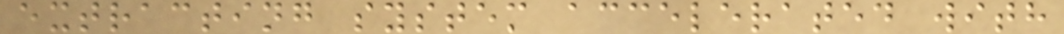extracting system accelerated with
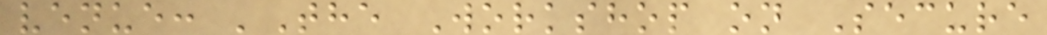venue: 'The Workshop on Secure
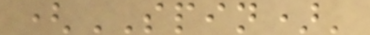(SPIN)'
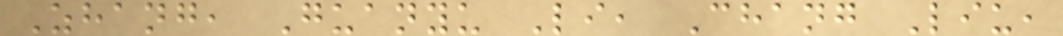Zhang, Guanyu Li, Chang Liu,
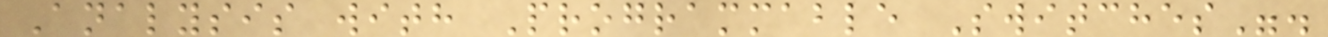Analysis with Programmable Switches".
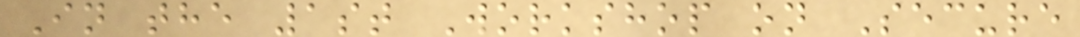In the 1st Workshop on Secure
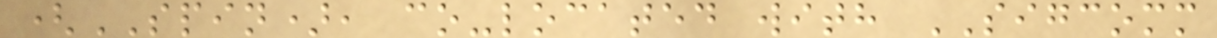(SPIN), co-located with SIGCOMM
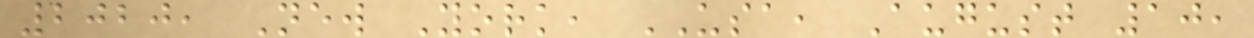2020, New York, USA, August 10,
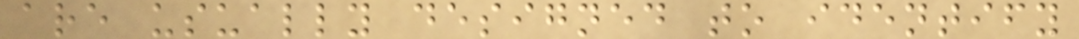are usually designed to identify
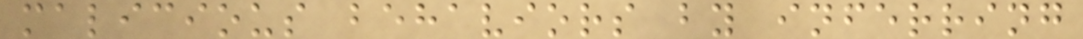malicious behaviors by inferring
